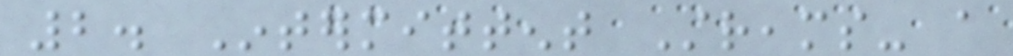2. Intermittent Streams- a
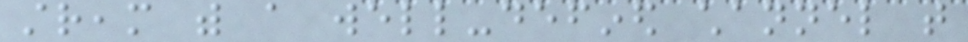stream with a well-defined channel that
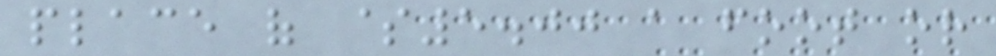place of $5.00 a foot or
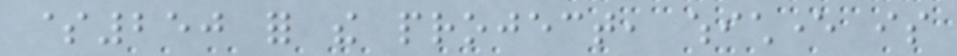$250 for the project, whichever is
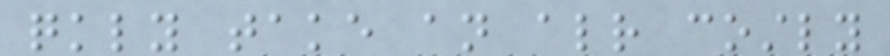quickly take an already costly
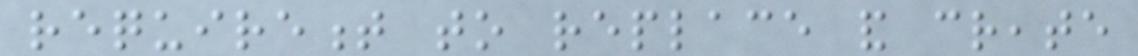requirement to replace and create
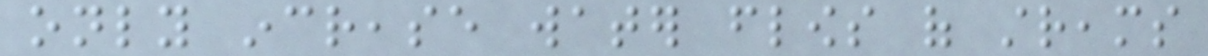only increase water flows of streams
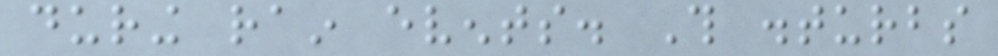during rain events. This disturbs
